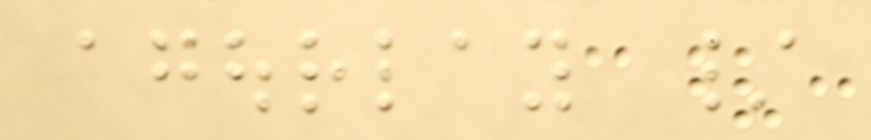agourlay /
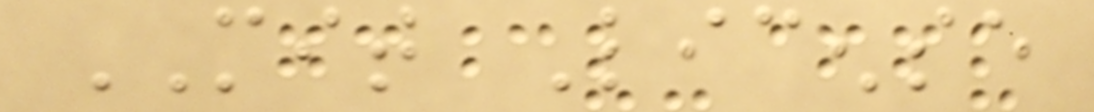MIT License
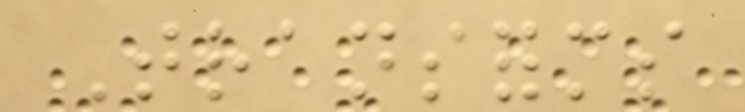Transforms
